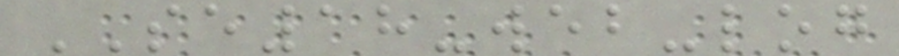SE18-web-log
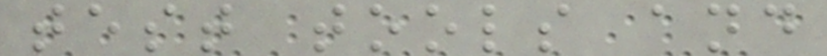test tools and
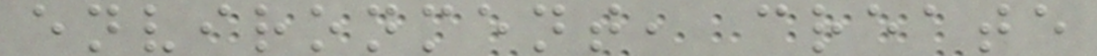environment, create
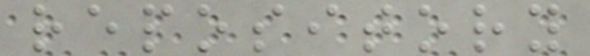repository
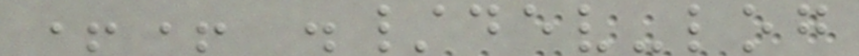++ ./dev-log
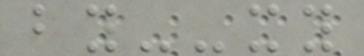by--xy
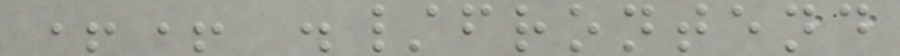++ ./frontend
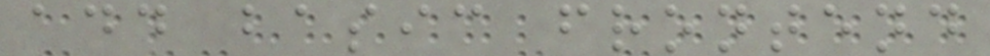add basic frontend
